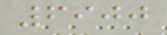6900
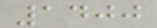1400
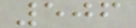506
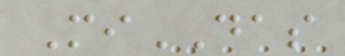MiDAS
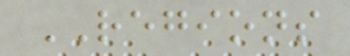REGIONS
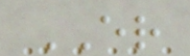ER
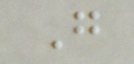G
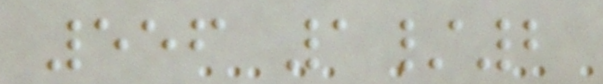556 1/2
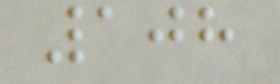108
